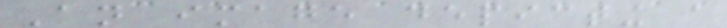An image depicting a
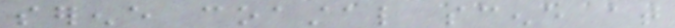serene coastal scene at
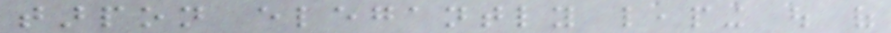tarpon elegantly leaping out of
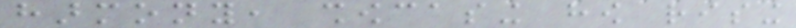harmony, showcasing how rising
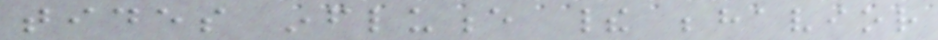tides influence their behavior
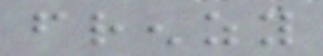frenzy
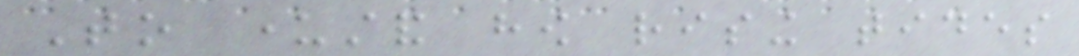To understand how rising tides
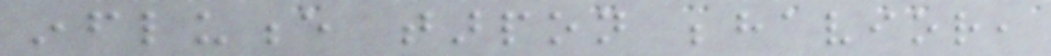influence tarpon behavior,
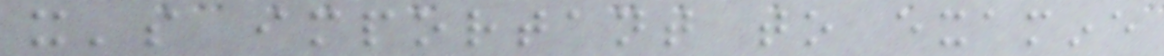it's important to examine
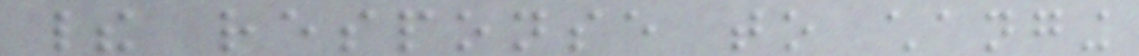their response to changing
